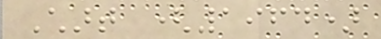Chart (1964)
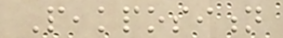Peakposition
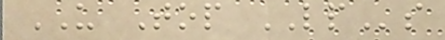US Top LPs
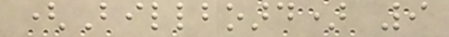(Billboard) 9
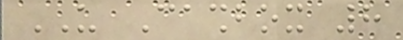US Cashbox 8
